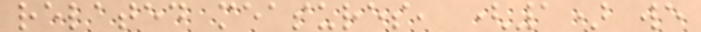related measures, (1) we
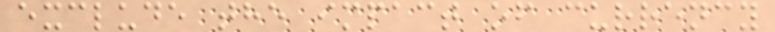exclude the impact of currency
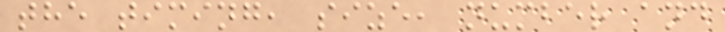the timing, size, number and
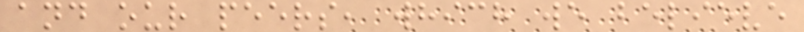and our peers, which we believe
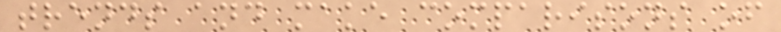trends and make comparisons of
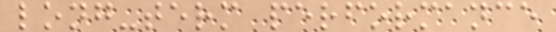long-term performance
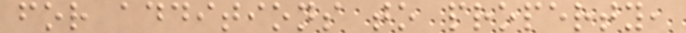for additions to property,
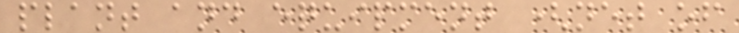plant and equipment (net of
